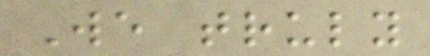We truly
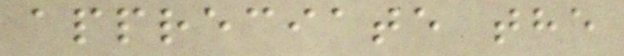appreciate the
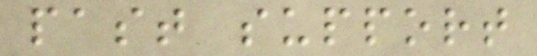past support
